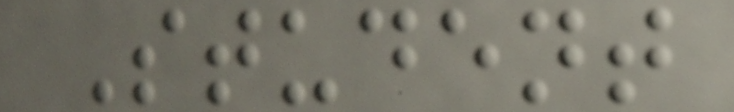Student
